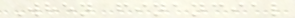When financial
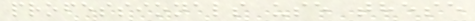professionals use these
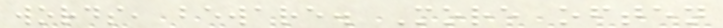words, beware. More often
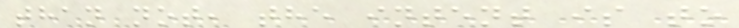than not, the intent is to
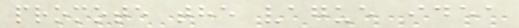promote the vague idea
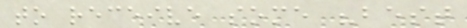to receive some "best
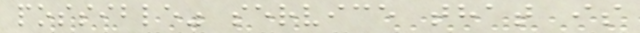possible" service that is
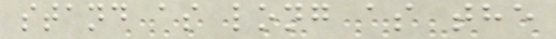stand as long as the
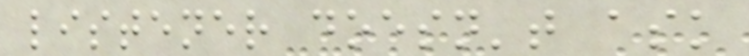listener doesn't ask
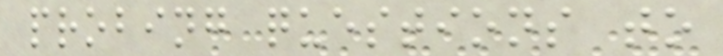probing questions to
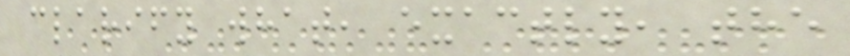clarify what, exactly, the
